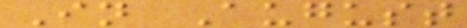In August
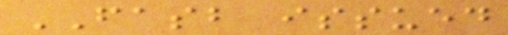FASB issued
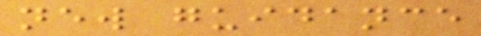new guidance
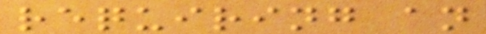requiring an
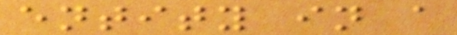entity in a
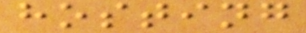hosting
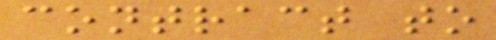contract to
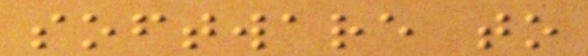software to
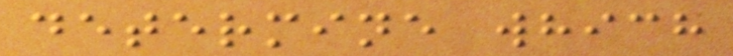determine which
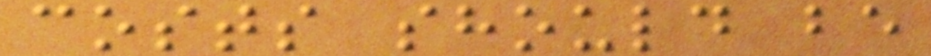costs should be
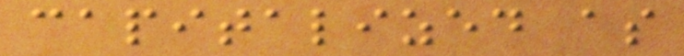capitalized as
